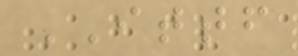ITTF
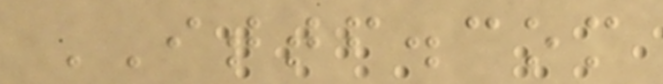ITTF.com
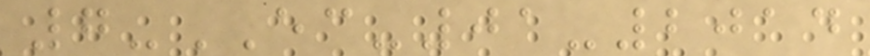7-EC-01-2014
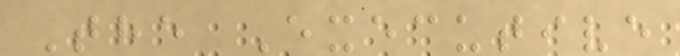The Executive
